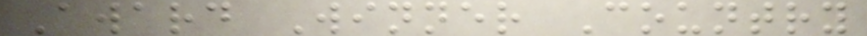Award Winner Country
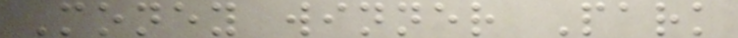Money winner Park
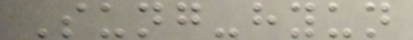Sung-hyun
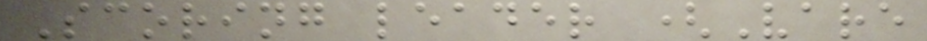Scoring leader (Vare
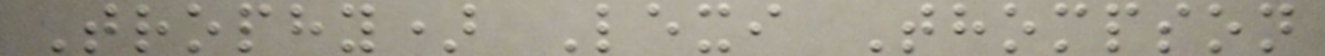Trophy) Lexi Thompson
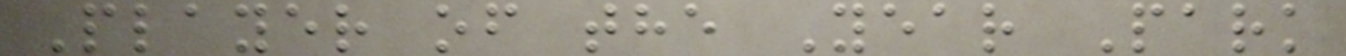Player of the Year Park
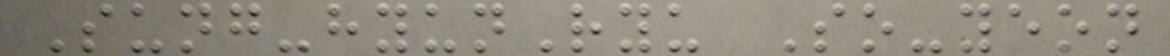Sung-hyunRyu So-yeon
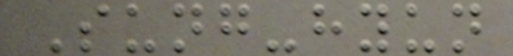Sung-hyun
